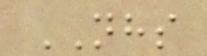NHS
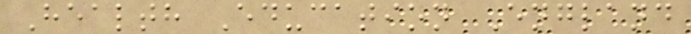Health Education England
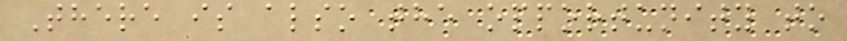There is also the opportunity to
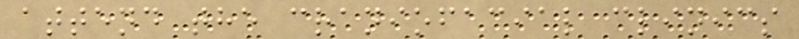attend the craniofacial clinics
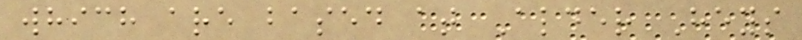which are based at Alder Heys
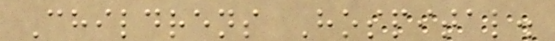Childrens Hospital.
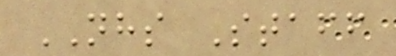NHS Staff
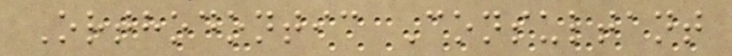Orthodontic Consultant
